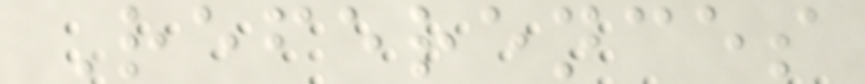References
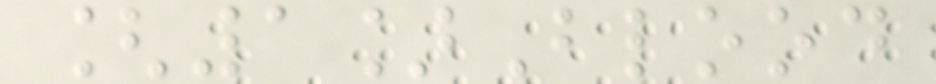[1]Blood
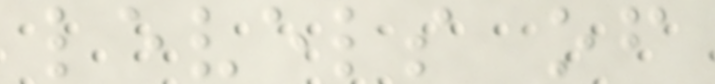levels of
